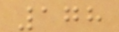178
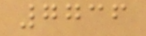7736
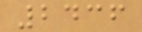2436
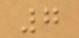7
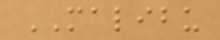MALIBU
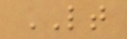LT
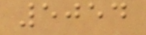5054
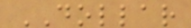DOLLAR
